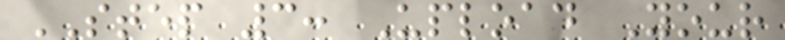STEP 3: Upload Your
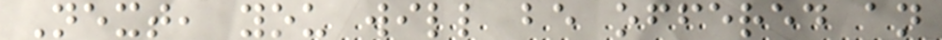Next, you will be offered an
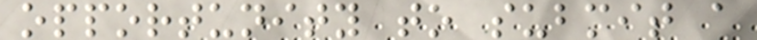opportunity to submit a
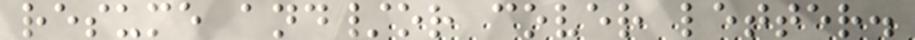resume and/or cover letter.
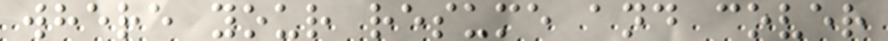where your resume and cover
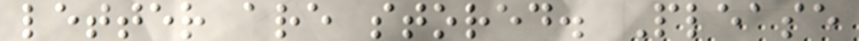letter are stored. Please
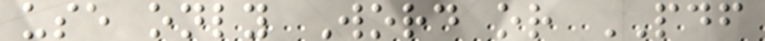use only Word or PDF
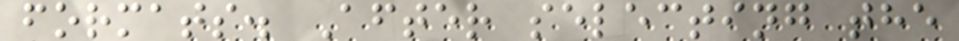formats. After selecting the
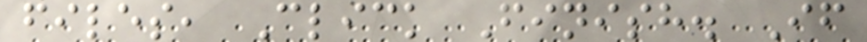files, Click Finish. If
